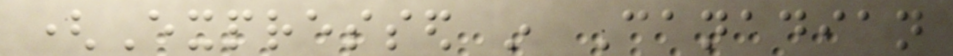(Expressed in Canadian
